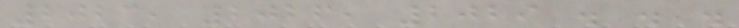2023, 2026, 2029 . . .
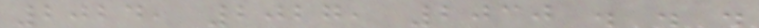2024, 2027, 2030 . . .
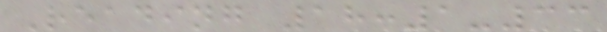Reading 18:1-33
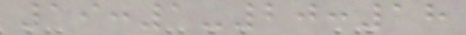19:1-20:18
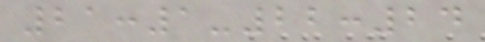21:1-22:24
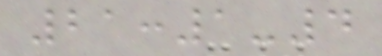21:1-4
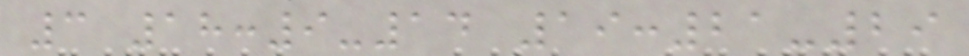3 18:9-14 19:21-29
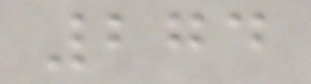274
